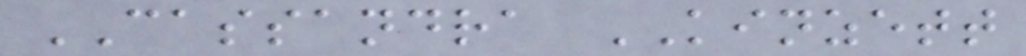CASSANDRA KINZETT
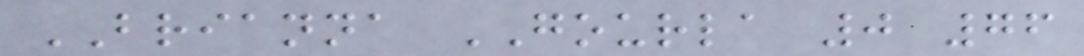BRIANNA GOURLA 0 76
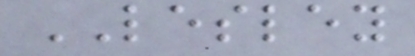LESLEY
